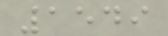1549
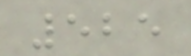525
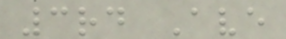3rd Ave
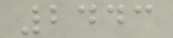2443
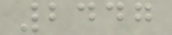2447
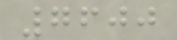7600
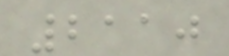2110
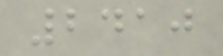2410
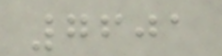7601
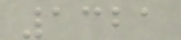1321
